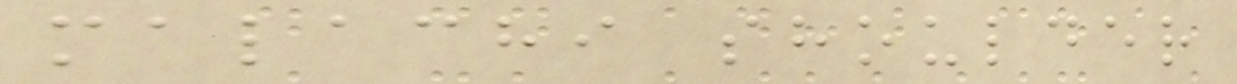malachi shoulder
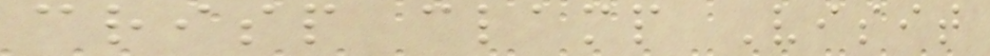crisp clamp Visit
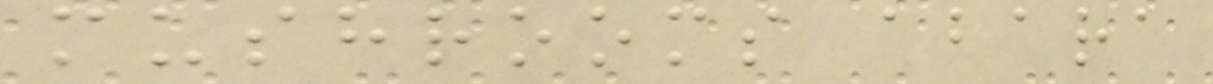mushrooms abara
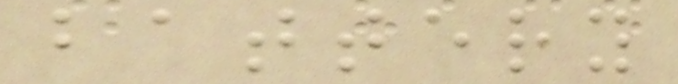battery
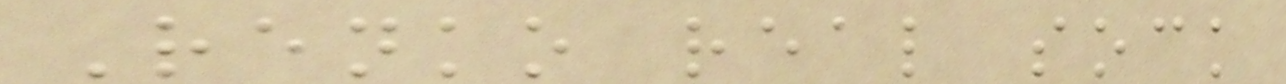Renko real sock
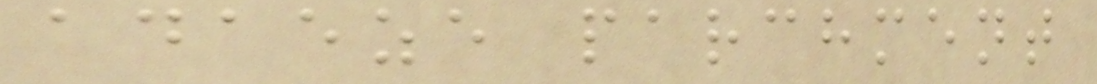adaeze parchment
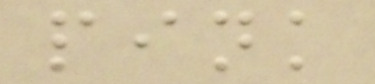pink
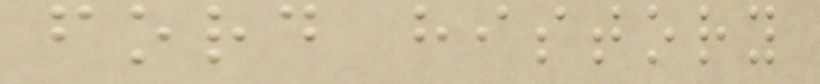ford history
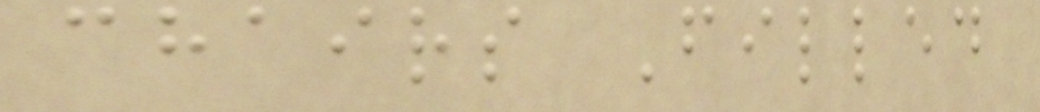chairs Filled
